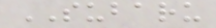SUBARU
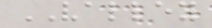VALLEY
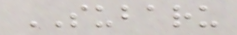SUBARU
